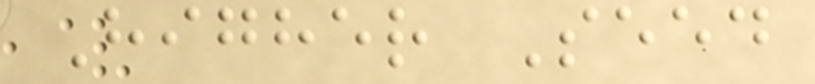Higher Seed
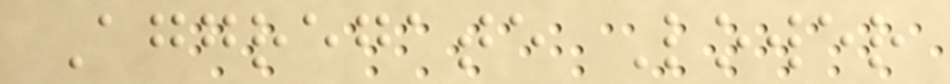Aggregate Lower
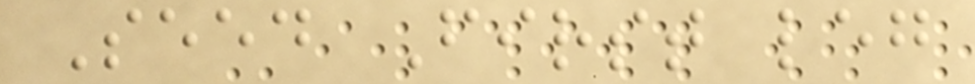Seed First leg
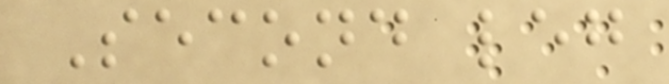Second leg
